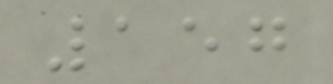157
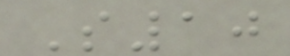S10
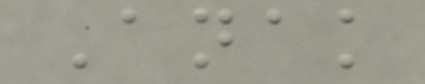Anak
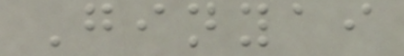Ginyai
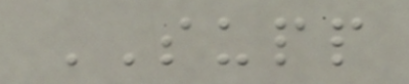SUPP
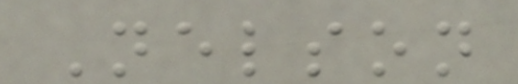Nelson
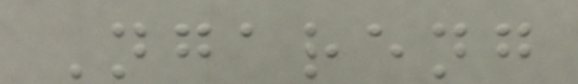Ngareng
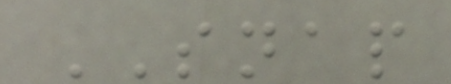SNAP
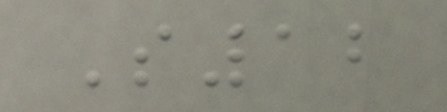S12
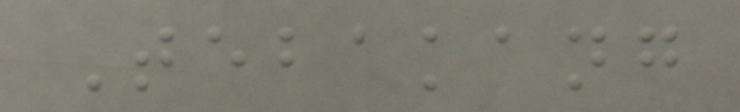Tebakang
